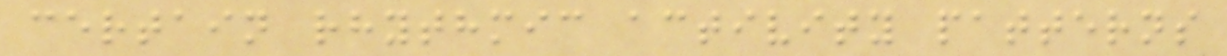certain rhythmic activity patterns
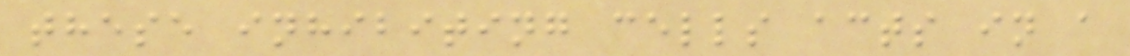these inhibiting cells acts in a
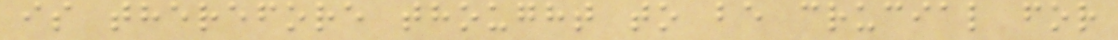is therefore thought to be crucial for
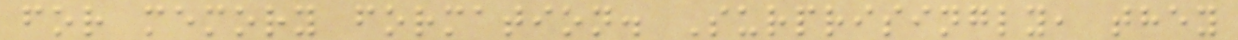for memory formation. Surprisingly, they
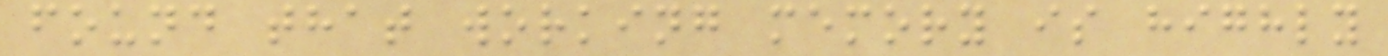found that working memory is highly
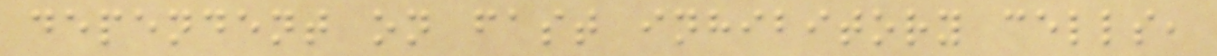dependent on fast inhibitory cells,
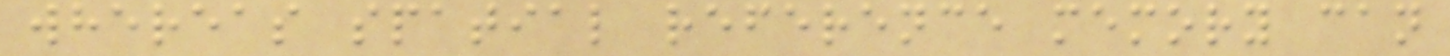whereas spatial reference memory can
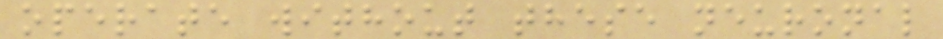operate without these neuronal
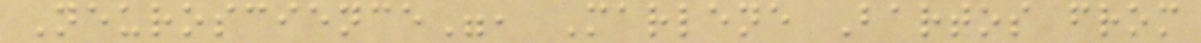Neuroscience", Marlene Bartos from
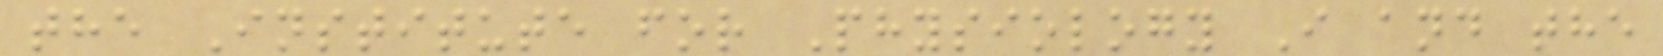the Institute for Physiology I and the
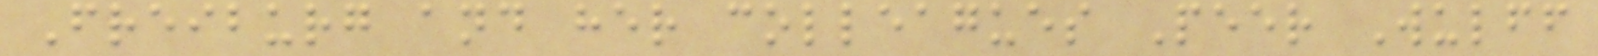Freiburg and her colleagues Peer Wulff
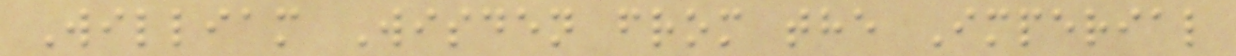William Wisden from the Imperial
